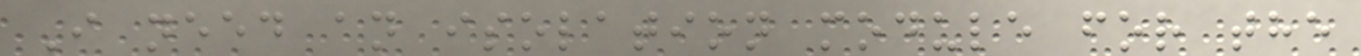I need an isolation module for the
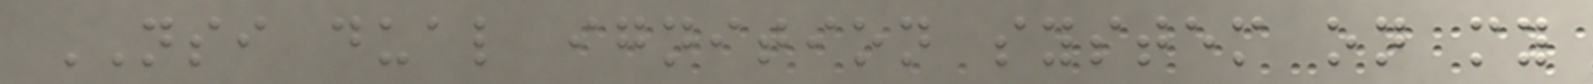NSI dual ignition system on my
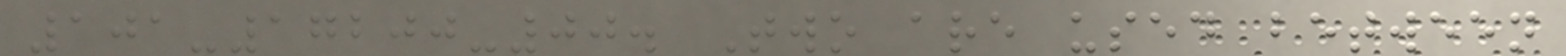101-17200-00. Two are used between
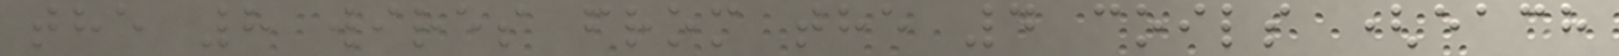the 8 wires from the 4 coils (each
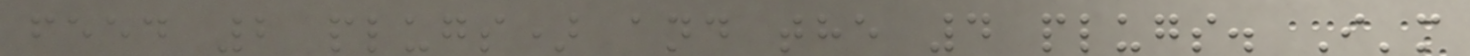feed 2 plugs) and the 4 plugs. I'm
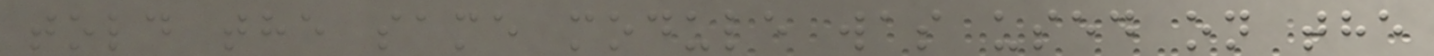told the same module was used on the
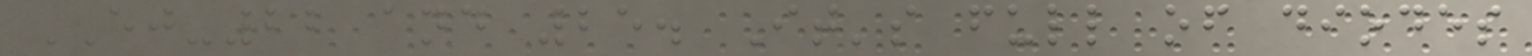EJ-22 and 25. It's full of diodes
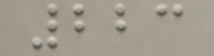223
